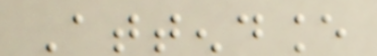Attendance
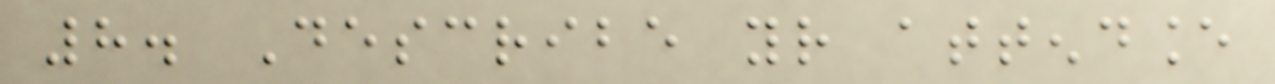8. Describe your attendance
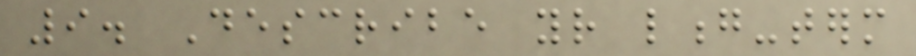9. Describe your long-term
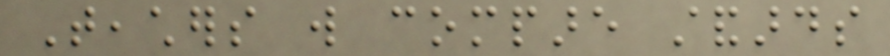Teachers will compare standards
